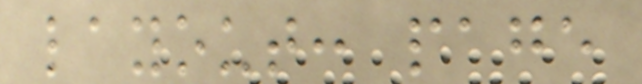layout: page
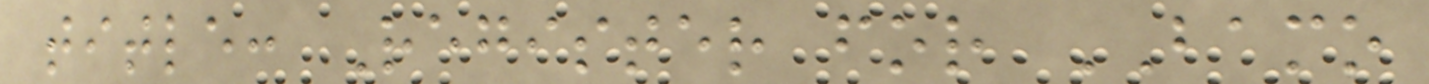title: Register for BAMO
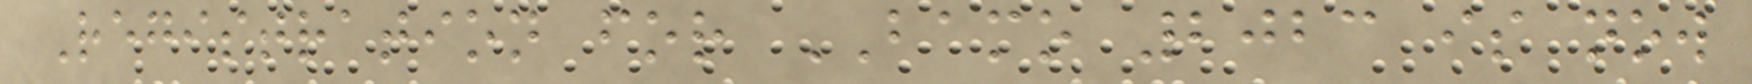Registration for BAMO 2023 is now
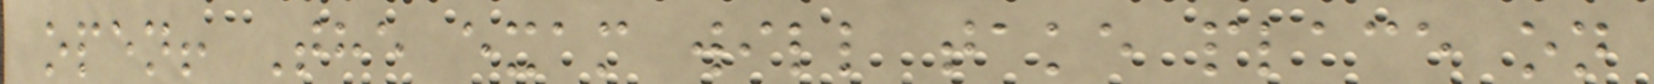open! The exam will take place on
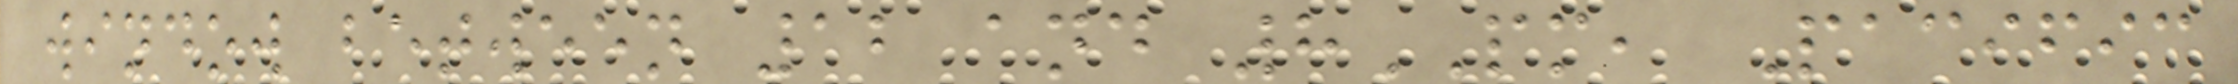window between 12 and 8PM, Pacific
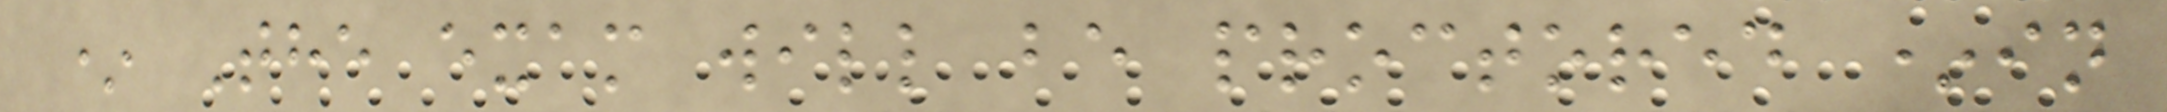* The exam will be proctored *in
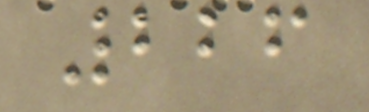226
